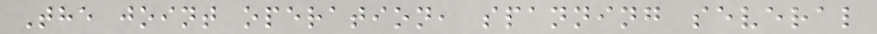The joint operation, spanning several
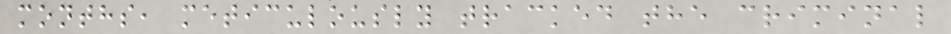months, meticulously tracked the criminal
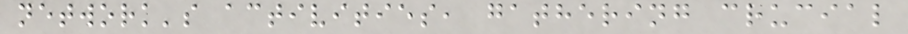network's activities, gathering crucial
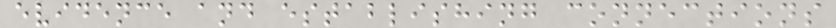evidence and establishing connections
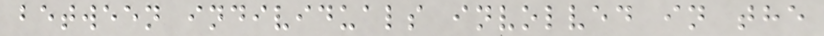between individuals involved in the
